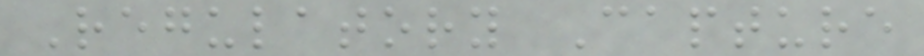Regulatory Capture
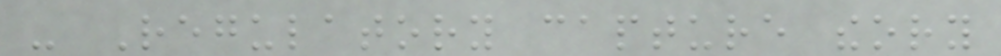- Regulatory capture theory
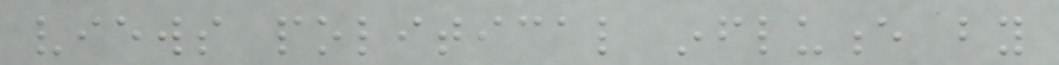views political influence by
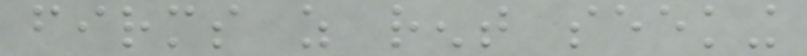firms as rent seeking
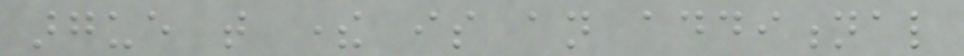argue that there is an additional
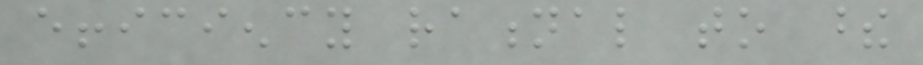efficiency rational to these
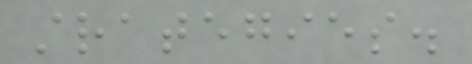strategies.
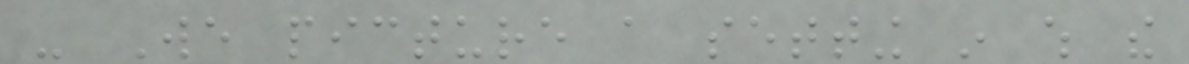- We picture a setting in which the
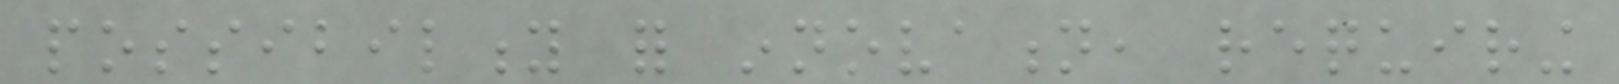possibility for innovation, requiring
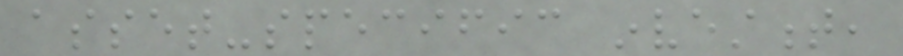asset-specific investment,
